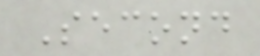Second
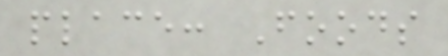place: Foods
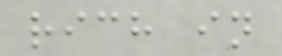rich in
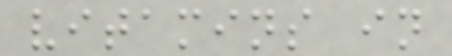vitamins in
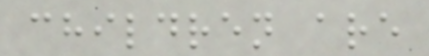children are
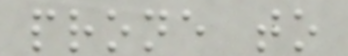prone to
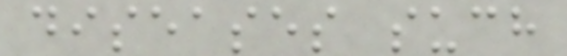diseases such
